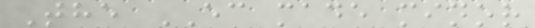The EC made minor
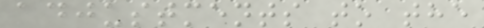adjustments to the
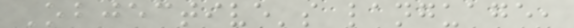Objective's language,
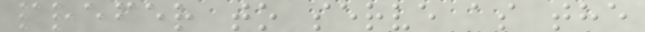prefer to serve as the
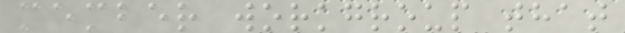member workgroup that
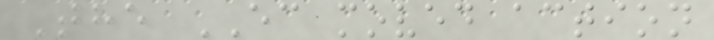The EC moved action
